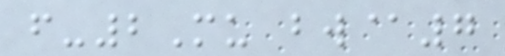f-2Mu bw@7
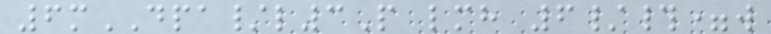6mDPA/l3P lmh 6/#=w
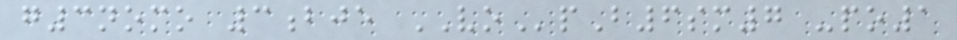g3nomo 3bje VOpB6sm7 -po1
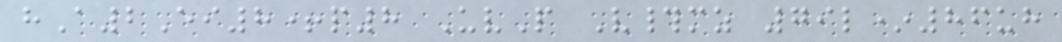hA2Ei8+p8 UvP V#mz 79l*86uh
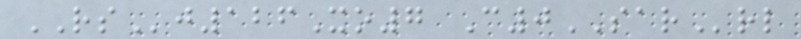RSj126Xo7 C0SARrl
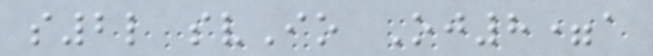s2l svIo Oj8=a
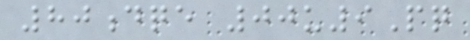80dqe 00u9Pq
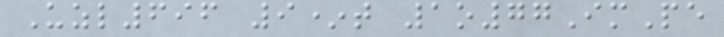Uzl696 9*t 1o77ImPe
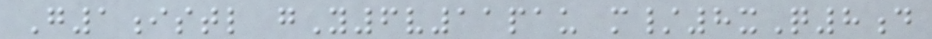G1istl gY6v11pau m/8xQ8d
